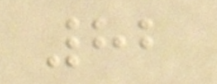82
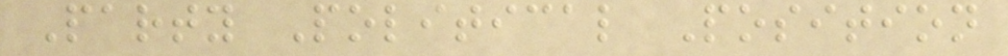Party Political Position
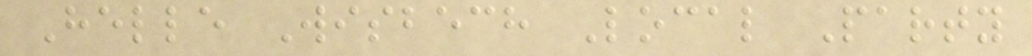Helle Wisbech Local Party
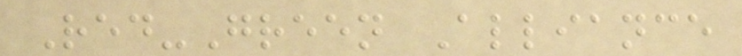Red-Green Alliance
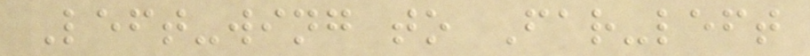Left-wing to Far-left
